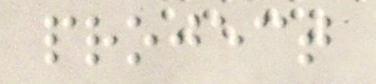project
